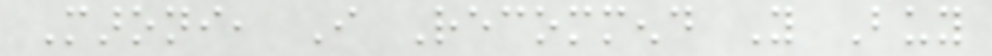Maroni, I Recommend You Buy
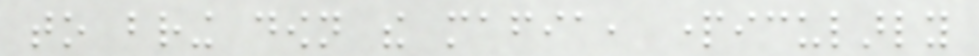to bring down the mafia, particularly
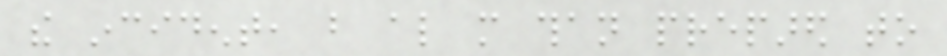the incident, but also more than prepared to
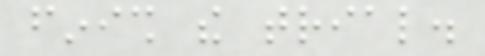finish the trial.
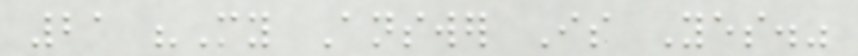21 "My Answer Is Yes."
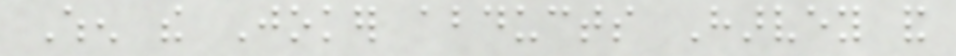When the Joker abducts Harvey and
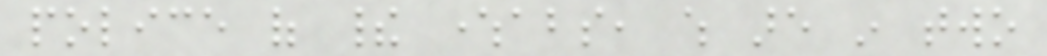police of their whereabouts, which are in two
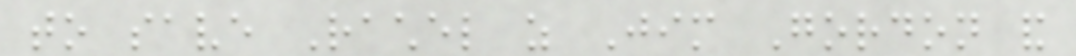to save Rachel as Jim Gordon and
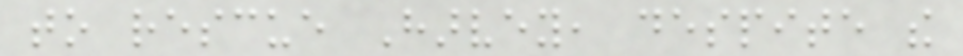to rescue Harvey, despite the
